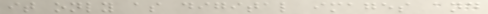it only as digital images and
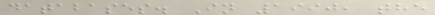databases. In 1990, the
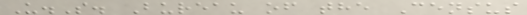U.S. Bureau of the Census
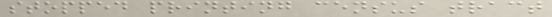stopped printing census tract
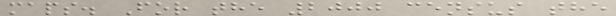maps. For the 2000 census the
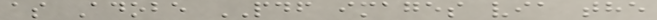as Adobe PDF images via the
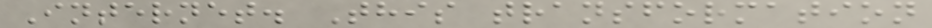Internet. This transformation
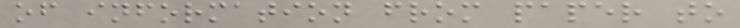of information from paper to
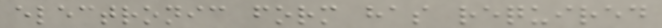electronic form has required
